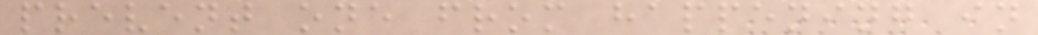prevent one from happening in
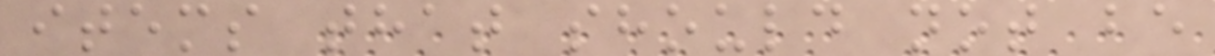items that should not be
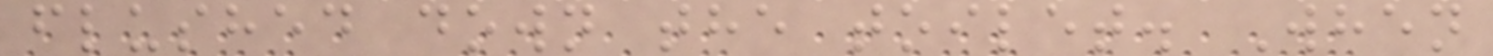flushed down the toilet. When
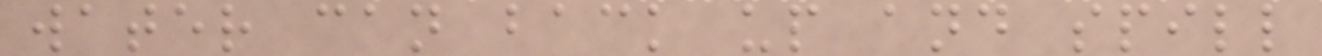water can back up and spill
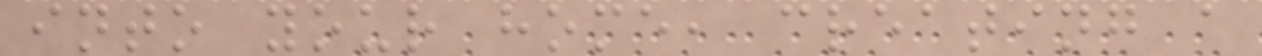into your home, creating a
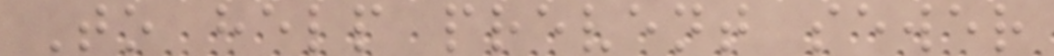To help prevent sewer
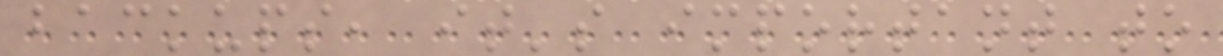backups, it's important to
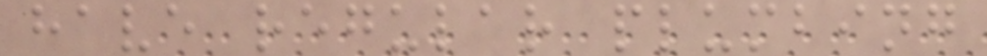have regular plumbing
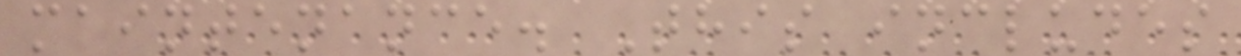maintenance. This includes
